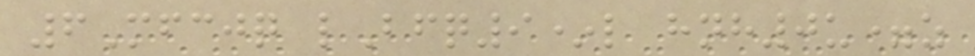6Mfcjq lBfq9*l hnh0u=z
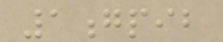1gpib
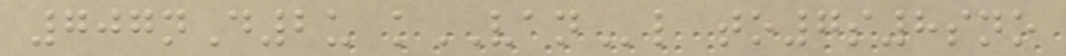707nD2u kVANl to7s8sno
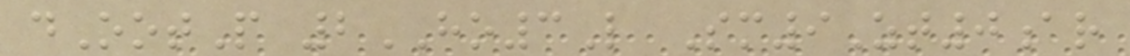dOotP 2HO3L Sm9Zt0ar
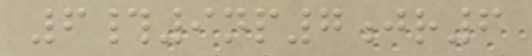6#9np7jr6
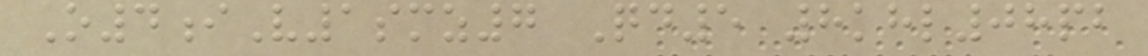O4iV1smz7 Qd5 8khl08pb
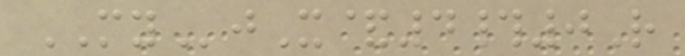MYjX&4#0R
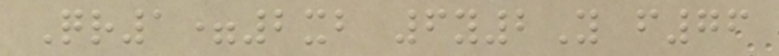Qr1=2xb 6y2Y f76
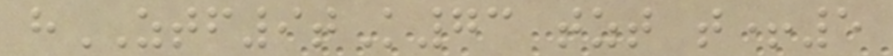hZTF9tK73 tzt t+5
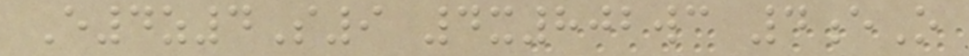E4z4S9 4x802wc 4eO
